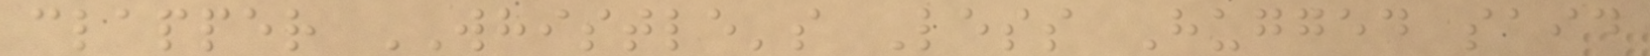clapper WHISTLE's Less Hugged said
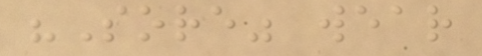"Sore" wear
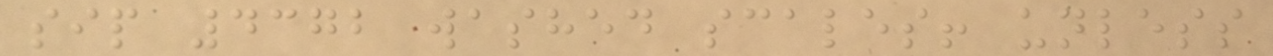sip 4372 washed scales! unless
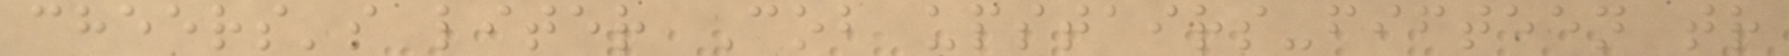cheers's liter Cob upstairs-fifteen tr
